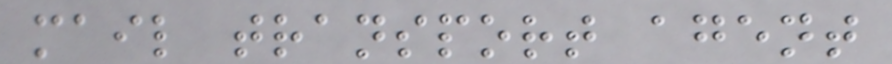mail transport agent
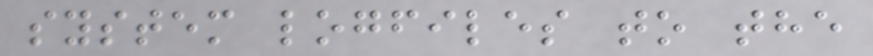system logfiles to the
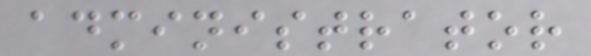administrator
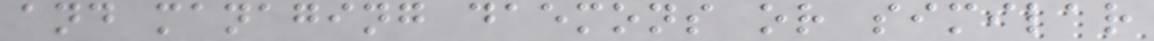and managing daemons or similar
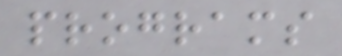programs
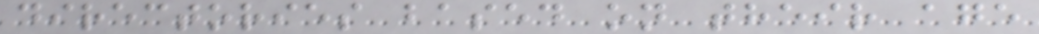directories based on their age
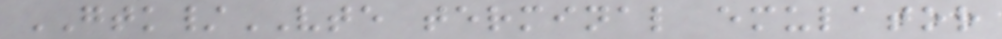GTK/VTE terminal emulator
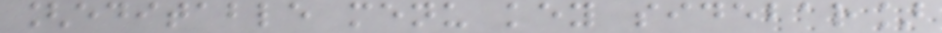[editable menu key sidebar]
